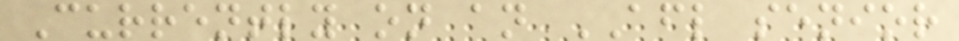Currently on an AFL senior
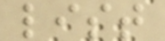list
